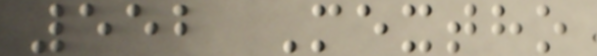552 Mextho
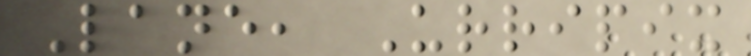Lane, Urripix
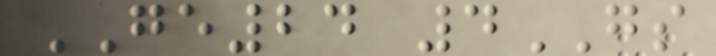GE24 4GS
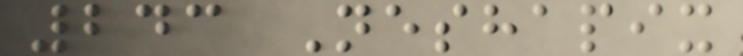243 Neshapix
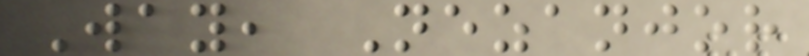Way, Nezanjor
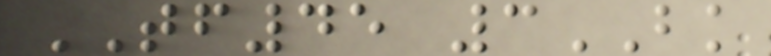TF45 3BK
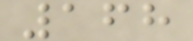168
